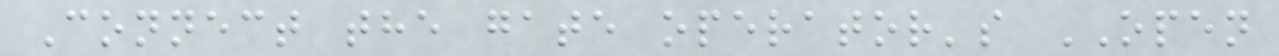Connect the gate operator's OPEN
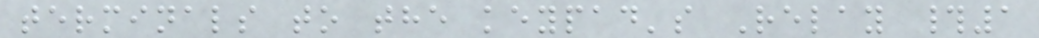terminals to the keypad's Relay #1
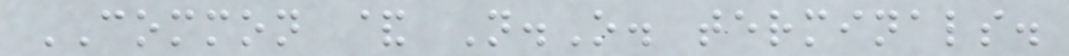COMMON & N.O. terminals.
